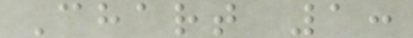Chart 1:
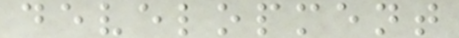development
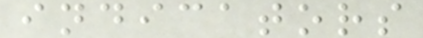indicators
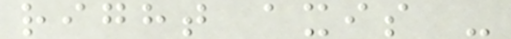right axis -
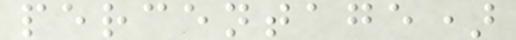percentage)
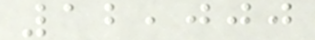12,000
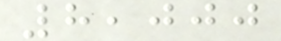8,000
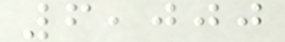6,000
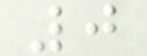0
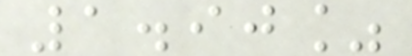1.90%
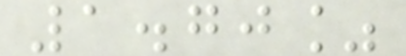1.70%
